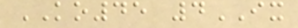KO45 4IX
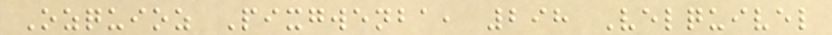Ozquioz Pixgwenba, 298 Velquivel
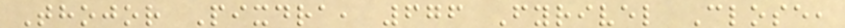Thojor Pixdra, 676 Fyrivel Close,
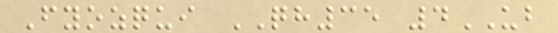Fyozqui QH35 4UB
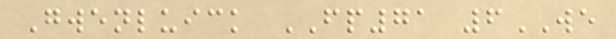Gwenluick FP71 6WE
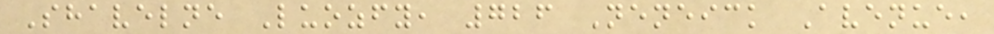Shavelne Luozfy, 726 Neneick Avenue,
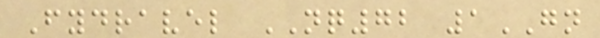Fydravel NQ72 1GN
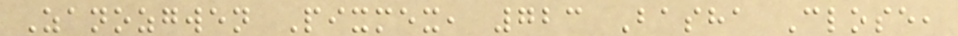Zanozgwen Pixmex, 723 Basha Close,
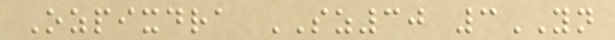Ozpixdra SZ30 3YN
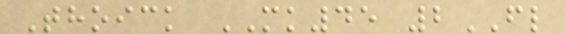Thoick MK45 2FL
